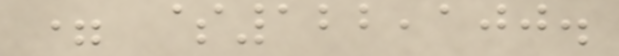= $122,100.
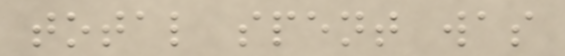total spent was
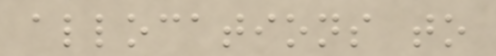allocations to
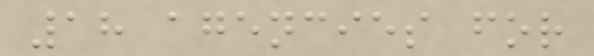18 agencies for
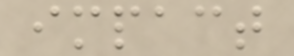impact
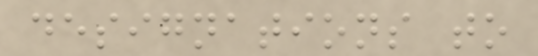designations to
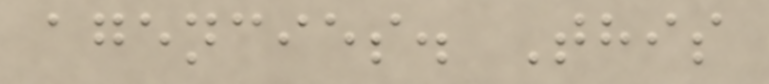agencies. This
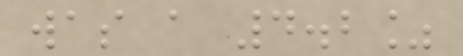was a 4.2%
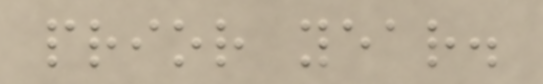prior year.
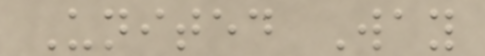United Way
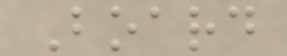Board
